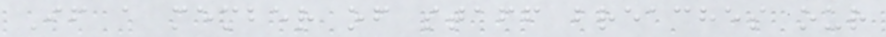If a member of staff breaches our
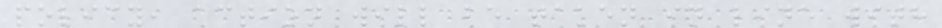policy, action will be taken in line with
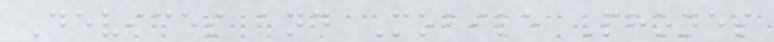Devices and Mobile Phones
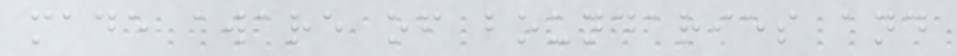made aware of boundaries and
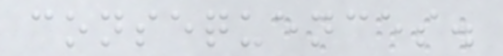consequences.
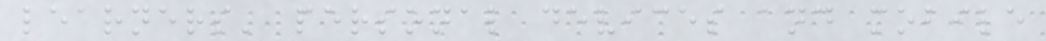learners' personal devices and mobile
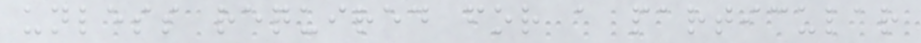unless required for a particular
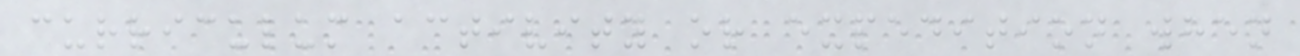curriculum activity or expedition when
